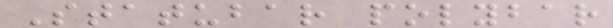Statubar polybar
